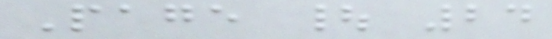Page | 24
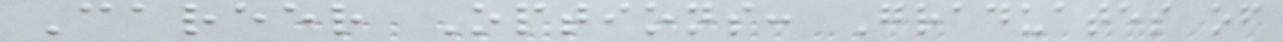Career Options: Graduates of
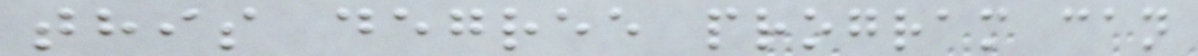this degree program can
